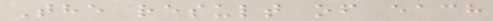The result of each
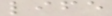life
